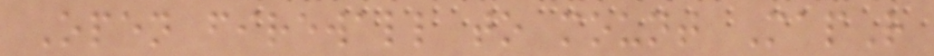Open firewall to mount MapR
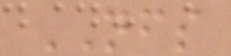NFS
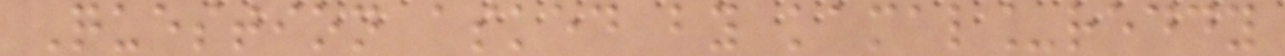Question asked by kamal_reddy
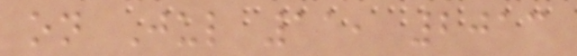on Jul 11, 2013
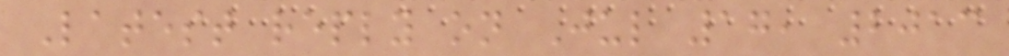Latest reply on Jul 17, 2013
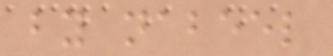by nabeel
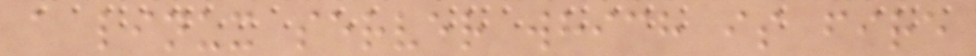a linux server which is fire
